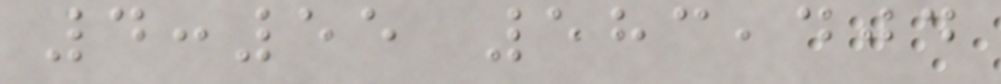4:55 583,404
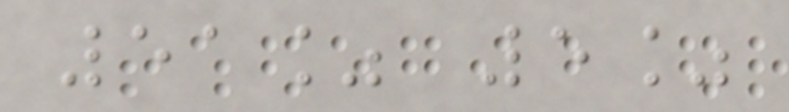51% 5%
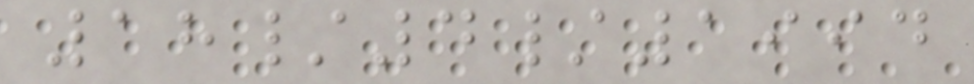18/4/1994
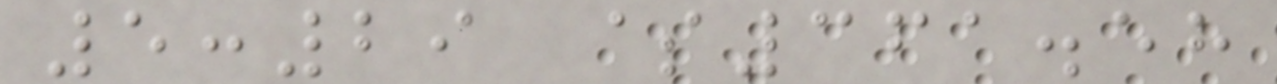5:29 $361.58
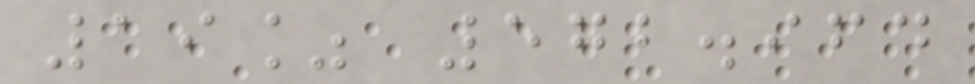19% 572.964
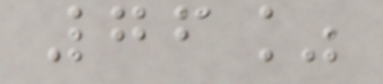76%
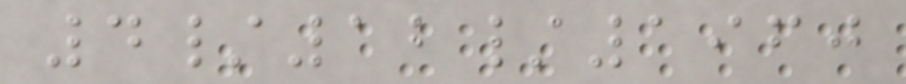4/12/1960
